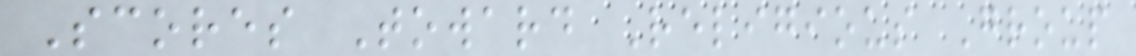Scores Toward Religious Group
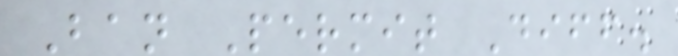Ban Permit Diff.
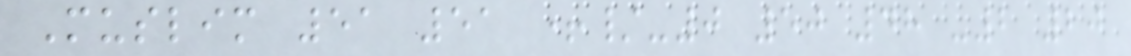Muslim 51 51 +/-0 50 48 -2 20
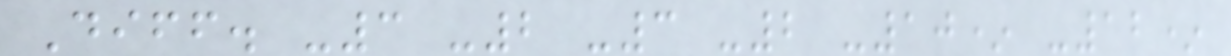Diff. -3 -2 -3 -2 -10* -12*
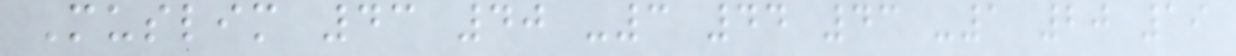Muslim 43 40 -3 44 43 -1 20 19
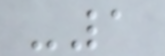-1
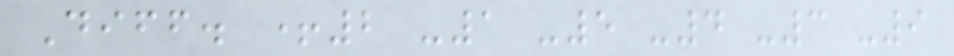Diff. +2 -1 -5 -4 -3 -9
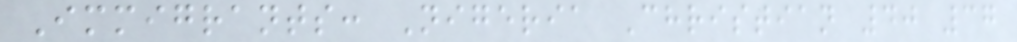Immigrants: Nigeria Christian 40 37
